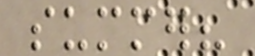summer?
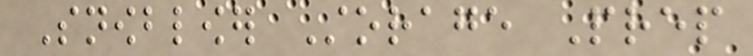Snowblower Storage Prep
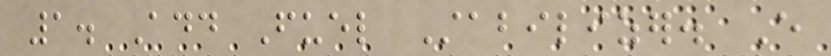1. Add Fuel Stabilizer. Every
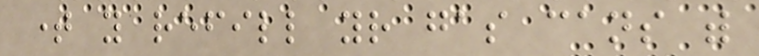time you refill your gas cans with
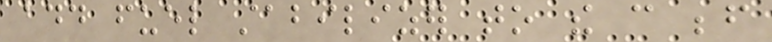add fuel stabilizer to the can before
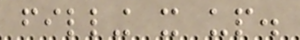filling it up.
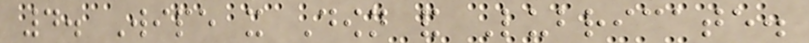4. Wipe it Down and Lubricate.
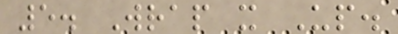5. Wrap it Up.
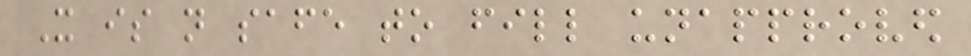It is not safe to fill unapproved
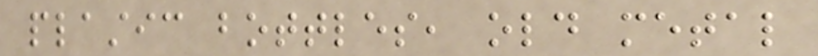plastic bottles, old metal
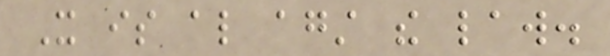It is also against the law.
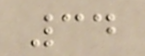34
